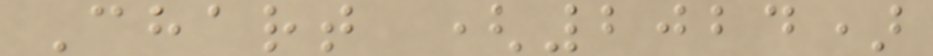Chart (2024)
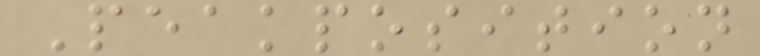Peakposition
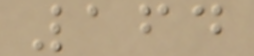164
